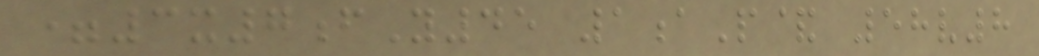=3x7fY45 1aP& 58v8
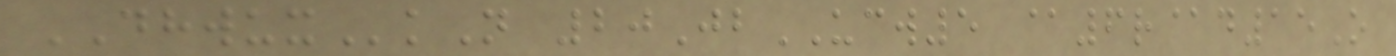DHWUXkN 20JbUCW5 @6r@d15O
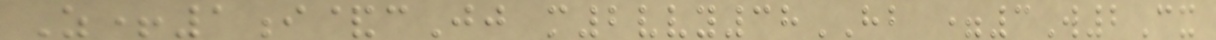Z+1i&cJj m2vvy38HB =3W2Cx
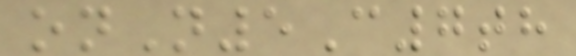onN5C7th
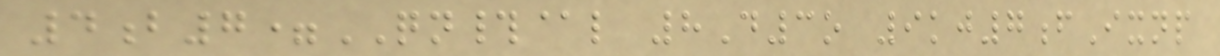4b7=QN#@l 8D3o 9kj7fIxnp
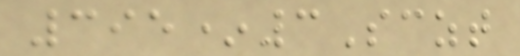395*3Sczt
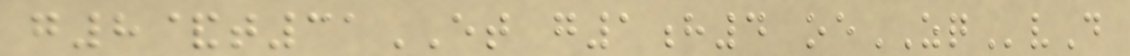g8&t31ET g1h4 oeZQvD
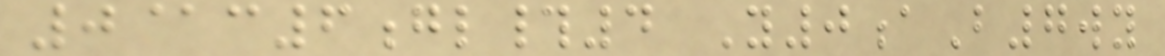0@c6gl#4 Y0aB7wy
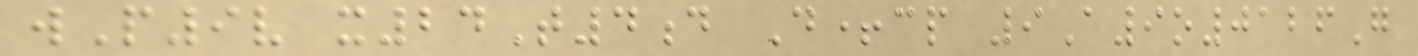wP9v x24T4d D+cp 9A9o0126G
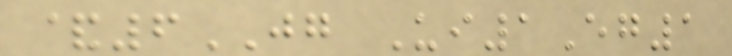&6JG Ui1Eg1
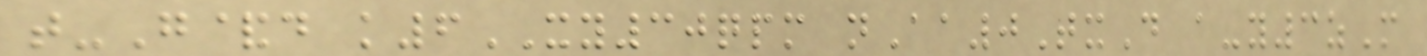t-G&d k6XY30qpm nAa0TxD a-y3zM
